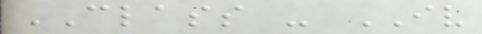CLASS - IV
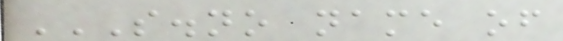S.NO NAME OF
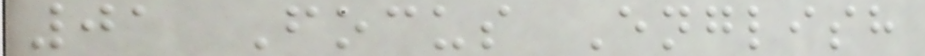01 Focus English
